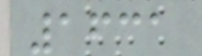1631
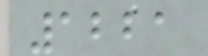1221
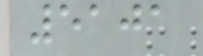5101
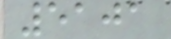5101
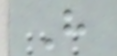H
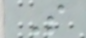S
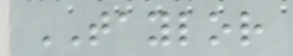TAYLOR
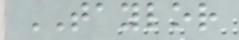TAYLOR
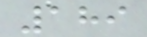189
